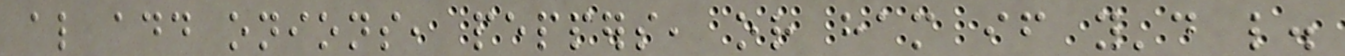also add onions, peppers, or ham if you'd like.
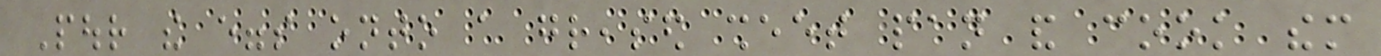Pour the eggs onto a greased sheet pan and cook them
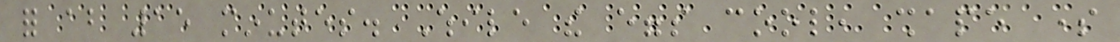for about 15 minutes. While the eggs cool, shape some
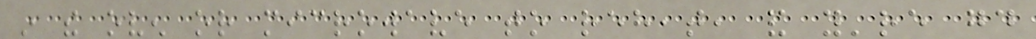in the oven or microwave to reheat, and you're good
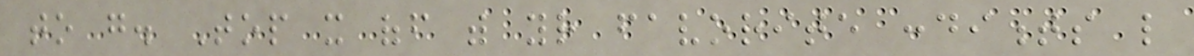to go. Top it off with your favorite condiments like
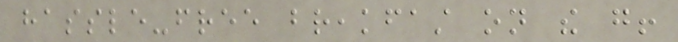hassle-free breakfast on the go!
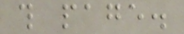this page.
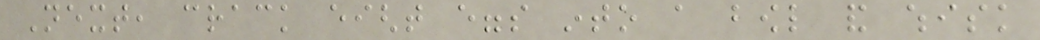Next, crack eight eggs into a bowl and whisk
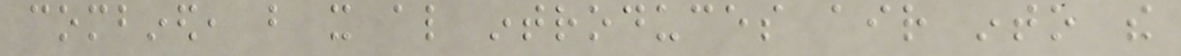combined, but it also introduces air into the
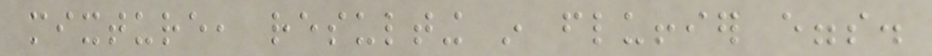mixture, resulting in fluffier eggs.
